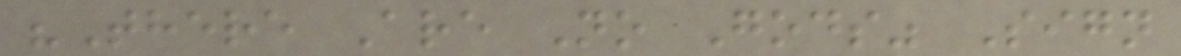"There Are No Gods" Sign
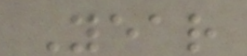Year
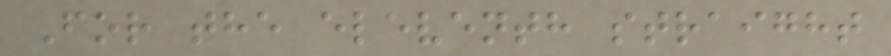For the eleventh straight
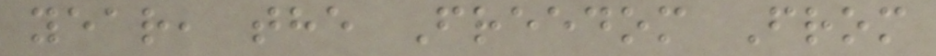year, the Freedom From
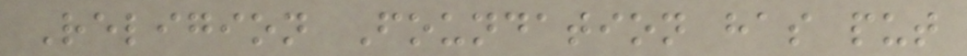Religion Foundation has put
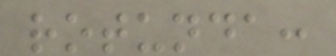rotunda:
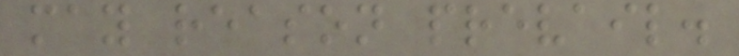may reason prevail.
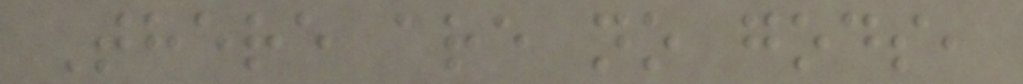There are no gods,
